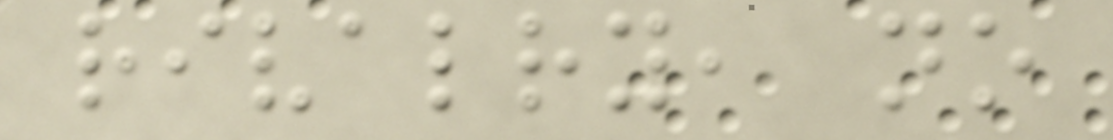rivalry, no
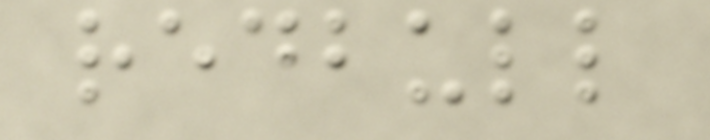redbull
